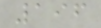196
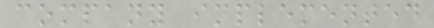company implemented
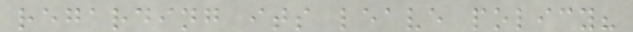regarding its leave policy?
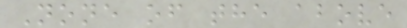None of the above
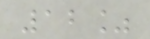12%
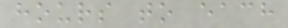hours to each
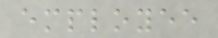employee
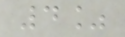4%
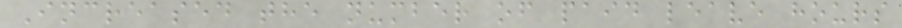Increased the number of paid leave hours
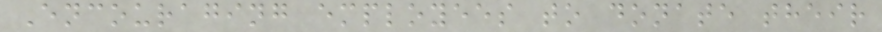Encouraging employees to donate their
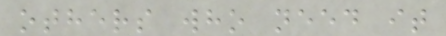others who need it
